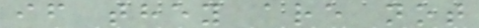if they are not
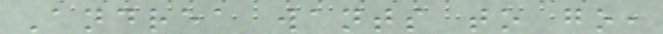Andrea wants to go,
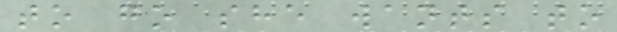to go she wants to
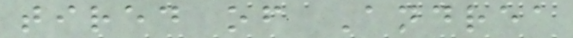tired of Andrea
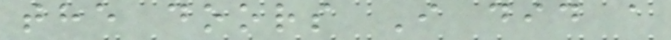the doors I did a
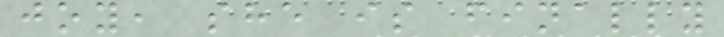joy, she is finally
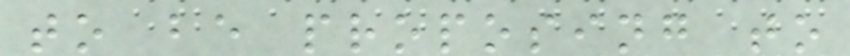to be proposing to
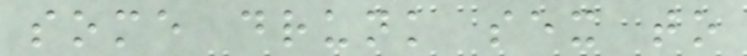some drunk sex to
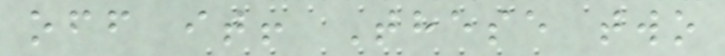off it! These two
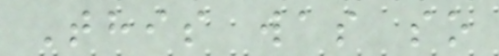This was so
